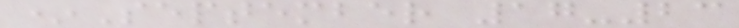*September 17-23
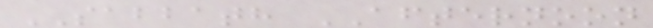SABBATH AFTERNOON
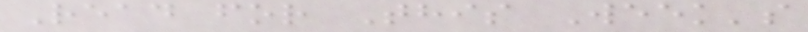Read for This Week's
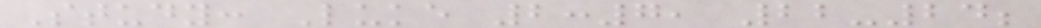Study: Luke 2:7, 22-24;
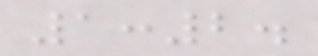1:2.
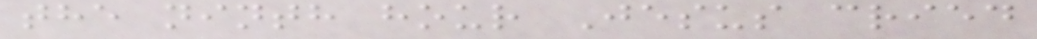the ninth hour Jesus cried
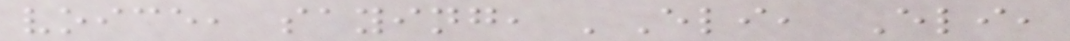voice, saying, 'Eli, Eli,
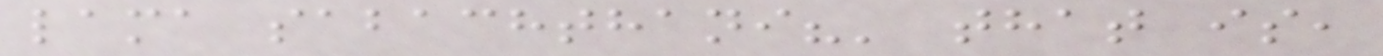lama sabachthani?' that is,
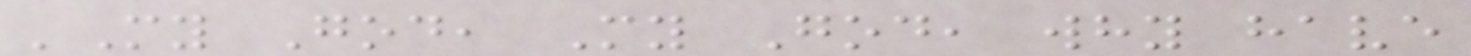'My God, My God, why have
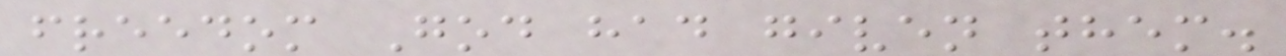freedom God had given them.
